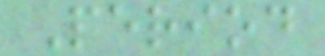Period
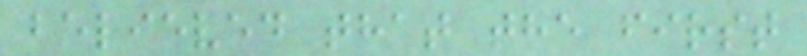believed that the first
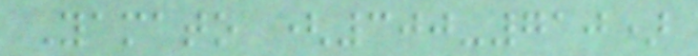Yamato (300-710)
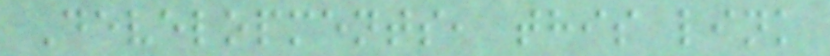Developments, this link
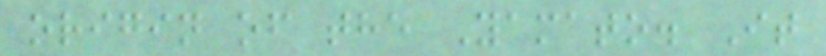origin of the Yamato. It
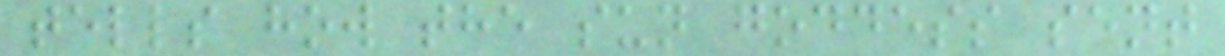tells how the sun goddess sent
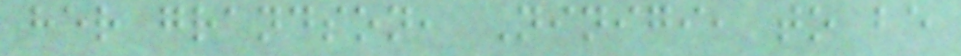her grandson, Ninigi, to be
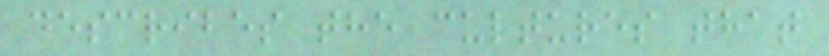describes the cultures that
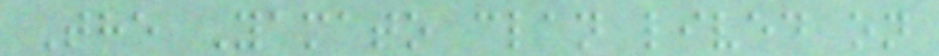The Yamato clan lived on
